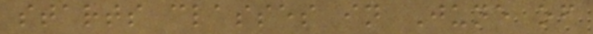starts classes in June of
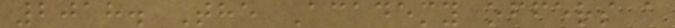2018. The Academy offers a
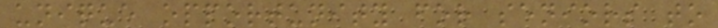unique opportunity for seniors to
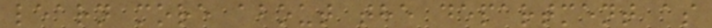learn more about the department as
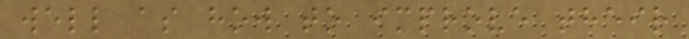well as how to improve their
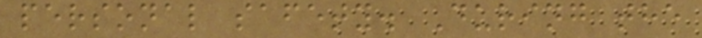personal safety. During the
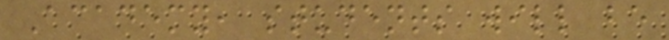Academy, students will be
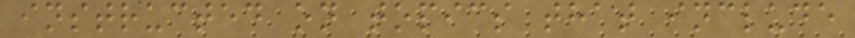instructed on topics that include
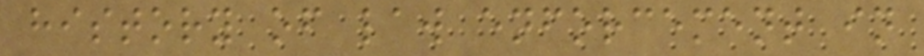history of law enforcement in
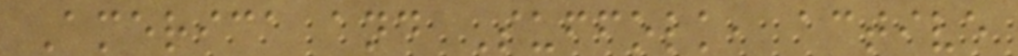America and Suffolk, active
